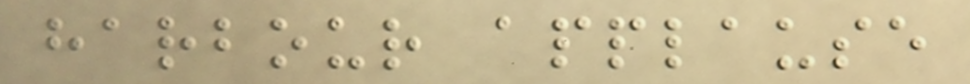harbour applause
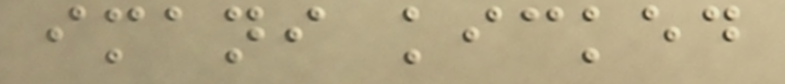imani kicked
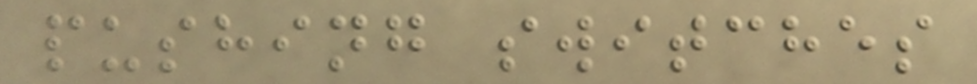pushing switches
